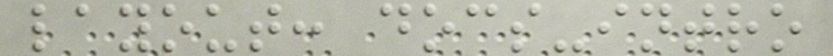layout: docs-intro
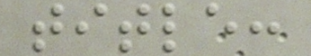title:
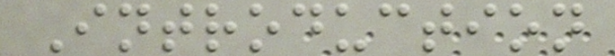Introduction
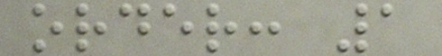order: 1
